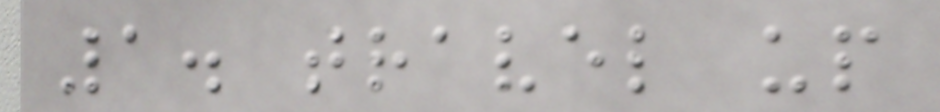1. travel up
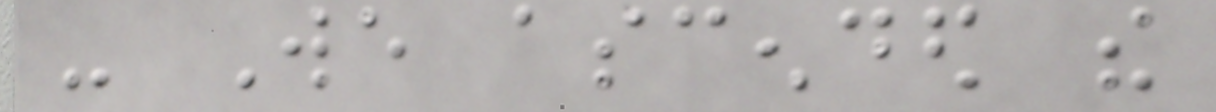- We ascended the
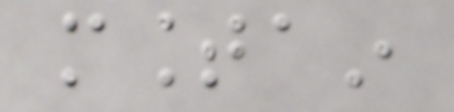mountain
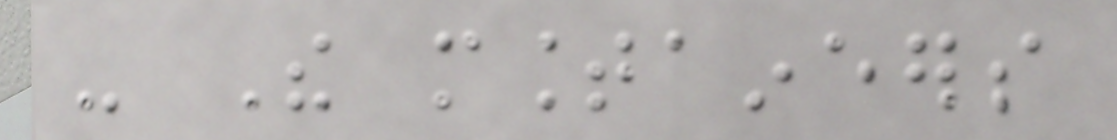- The mountaineers
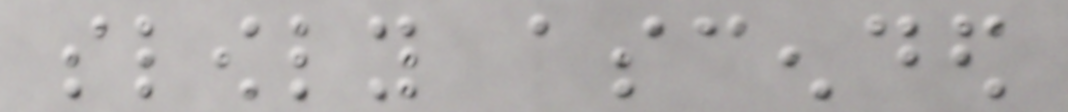slowly ascended
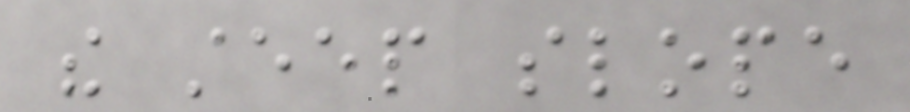the steep slope
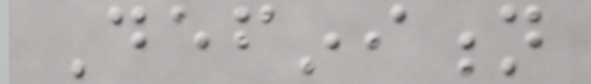Definition
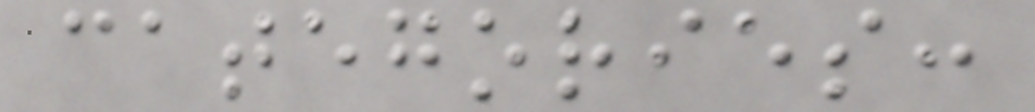categories:
